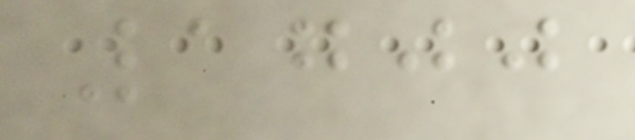1700
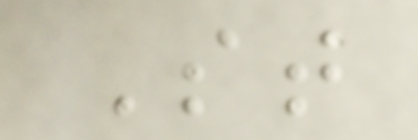St
